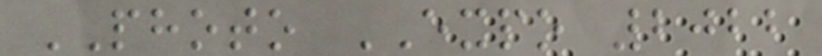PHOTO EXPO 2022
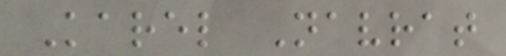Karel Navrat
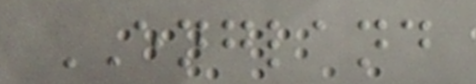ENGLAND
